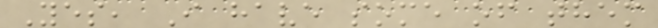Yes, I have some of them
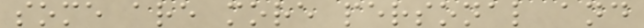some are more personal and
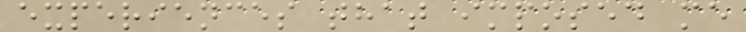experiences that imposed me
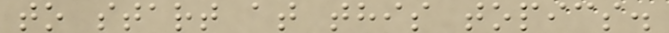to start at this topics.
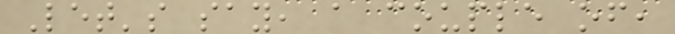Let's say, a couple of,
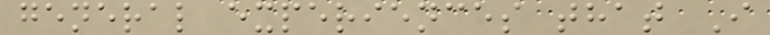general experiences that I
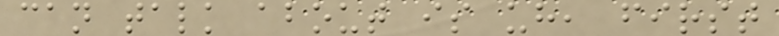can talk about is uh, first
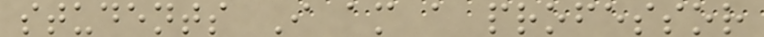students I am a professor
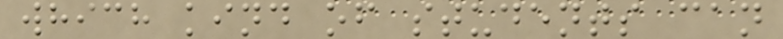which kind of students can
